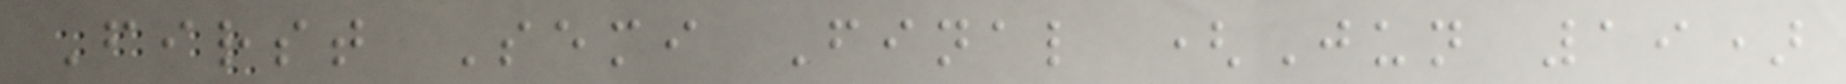First Semi Final (Jun 19)
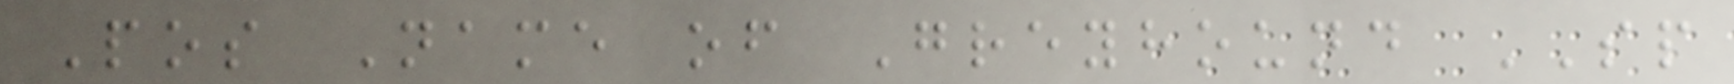Pos Name of Greyhound SP
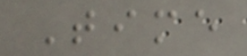Time
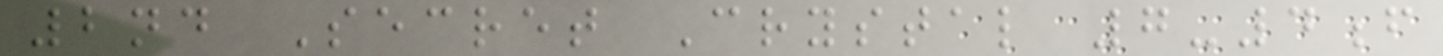2nd Secret Crystal 7-4f
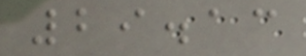29.13
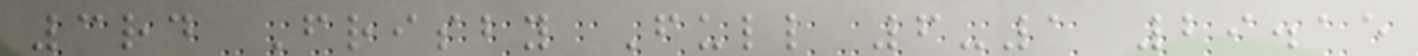3rd Frisby Full 6-1 29.15
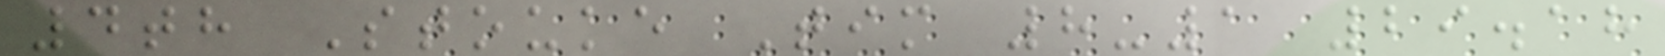4th Stouke Tim 8-1 29.18
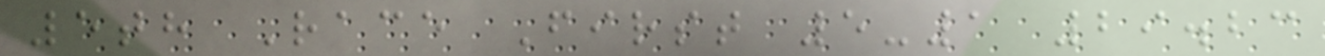5th Race First 5-1 29.23
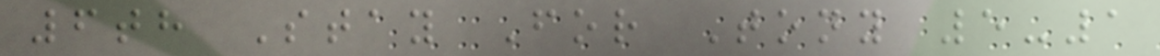6th Stay For Tony 5-1
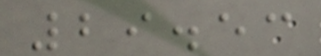29.53
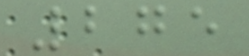275
